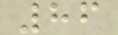86
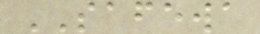SAFEWA
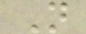N
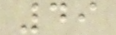49
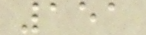151
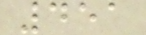451
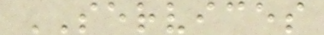SERVICES
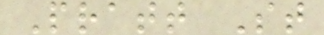Pratt St
